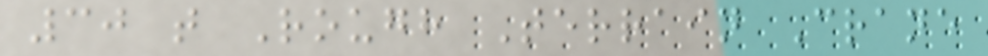30 t Rough Terrain Crane
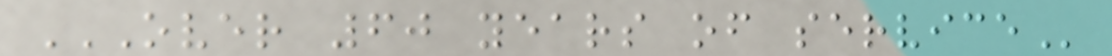OVER 60 YEARS OF SERVICE
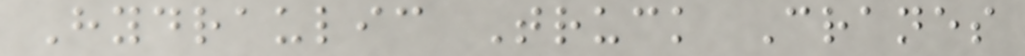Hydraulic Truck Cranes
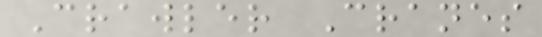Crawler Cranes
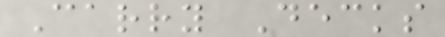Carry Decks
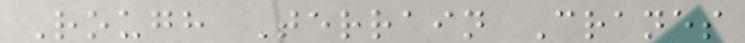Rough Terrain Cranes
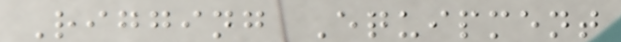Rigging Equipment
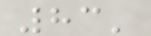83'
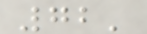72'
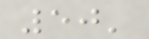50'
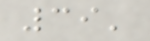39'
